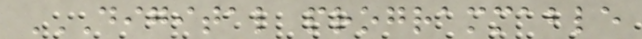DIGITAL PROGRAMMABLE
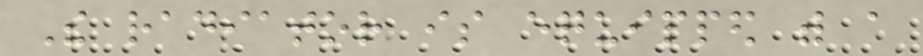The radiator is equipped with a
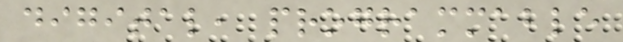digital, programmable
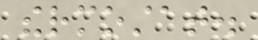thermostat.
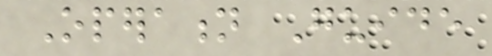Operation Guide
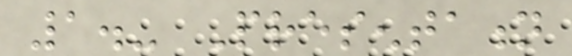1.- Presentation
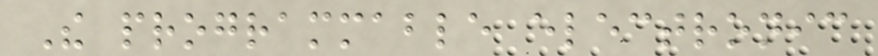The programmable electronic
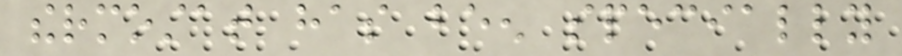thermostat has been specially
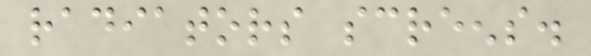radiators screens.
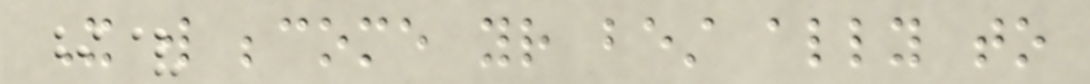It will become your best ally to
